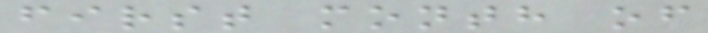first month of
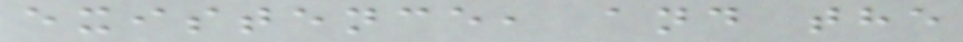existence, and the
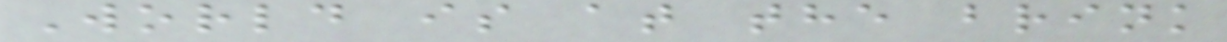World is at the brink
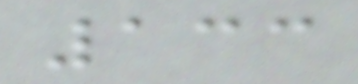133
